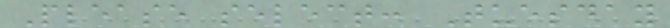Please select: Tuesday
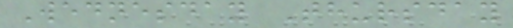Wednesday Thursday
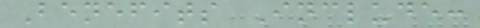Benefits Include:
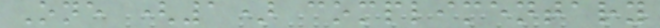One (1) complimentary
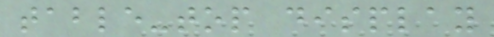table-top display
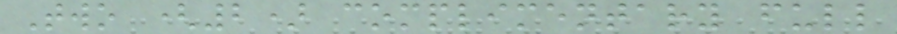Two (2) complimentary full
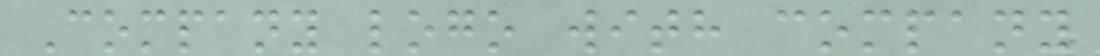Company logo with company
